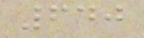640
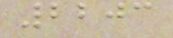2203
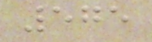575
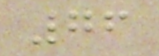76
